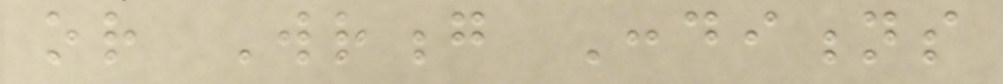or Wrong Conditions
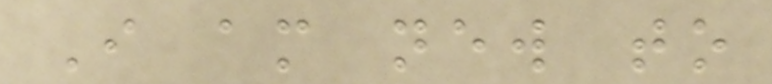I am new to
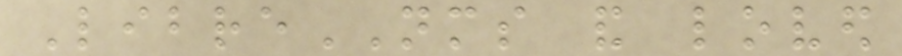LibreNMS and loved
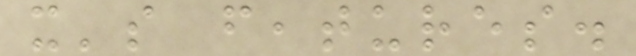it's features.
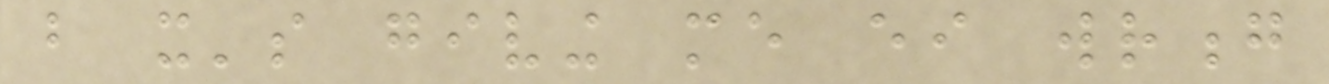but it's giving me either wrong
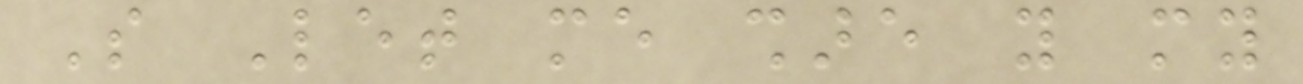So Let me share you my
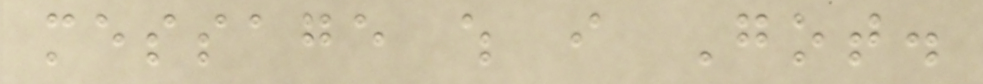message which i Got.
